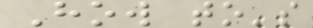How to's
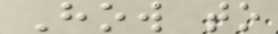How to
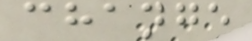change
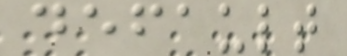default
